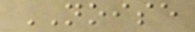NOISE
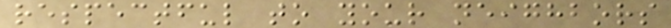respectful to your neighbors
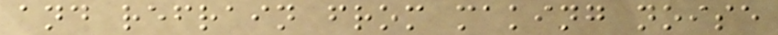and refrain from making noise
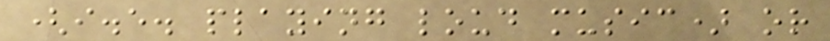(i.e. playing loud music) or
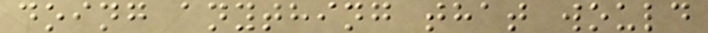doing anything that would
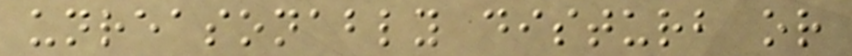unreasonably disturb or
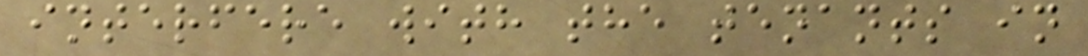interfere with the tenants in
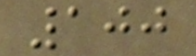100
